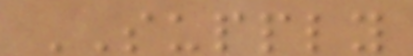SUPPLY
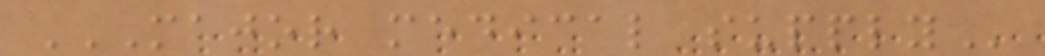MAJOR MEDICAL SUPPLY
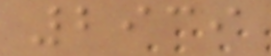2939
